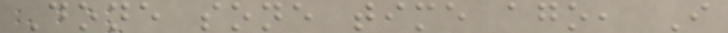Done sone time ago, I
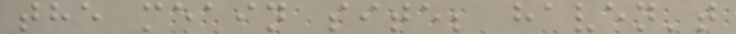the meain site; haven't
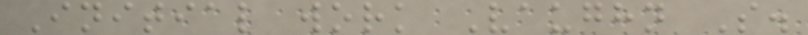Initial work Vaughn S.
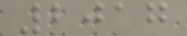2017
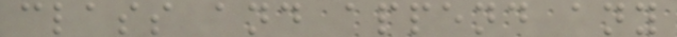class and append any
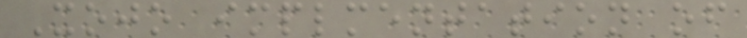Xojo implmentation of
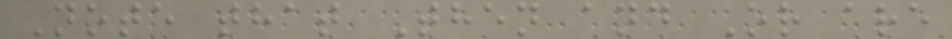Note that Then and Or are
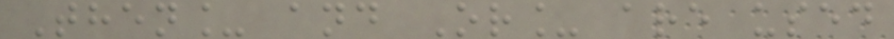Then_ and Or_ are used
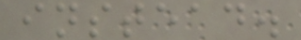instead.
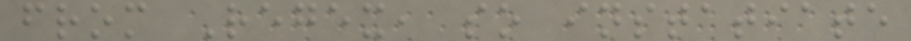from Regex, so instatiate
